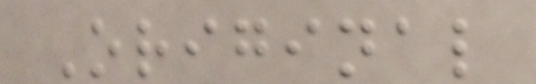Original
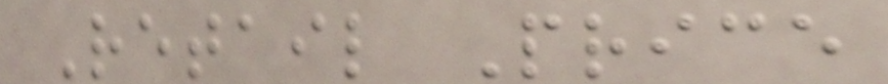Retail Price
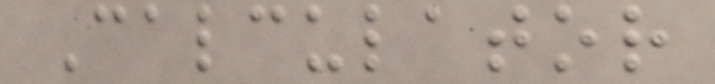Calculator
